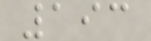193
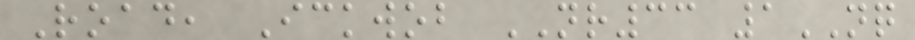Road, Ickwob NR33 1NQ
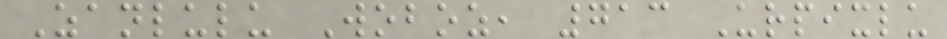Zanlulu Woboz, 713 Urpixlu
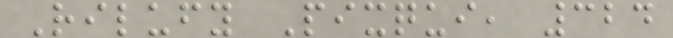Rilufy Pixqui, 324
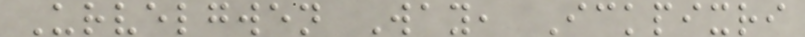Urvelgwen Way, Ickpixri
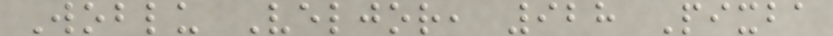Woblu Veljor, 928 Pixba
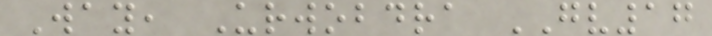Way, Urwobdra GV17
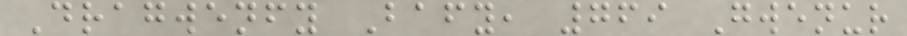Dragwenfy Bafy, 769 Gwenur
